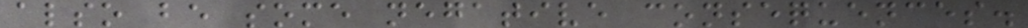also be some negative consequences.
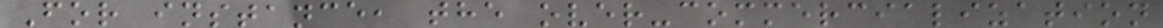For instance, the over-commercialization
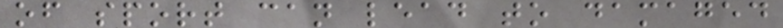of sport can lead to damaged
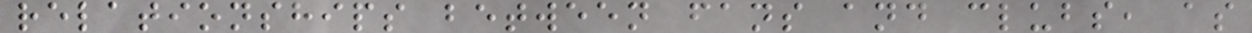relationships between fans and clubs, as
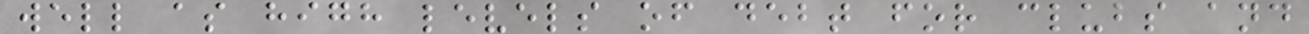well as high levels of debt for clubs and
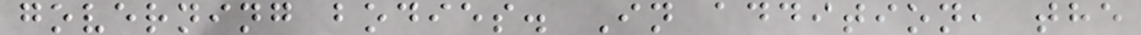governing bodies. In addition, the
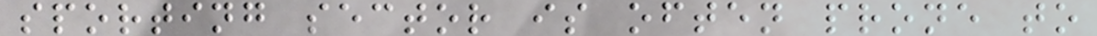sporting sector is often prone to
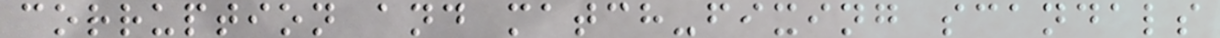corruption and match-fixing scandals
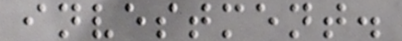investment.
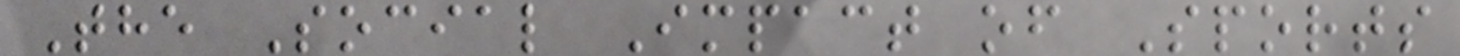The Social Impact of Sports
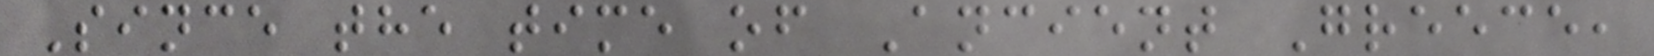Since the time of Ancient Greece,
